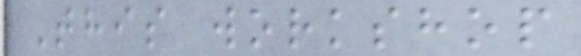This workshop
